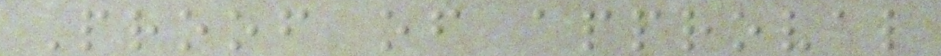Proof of approval
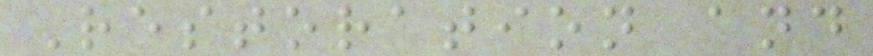Restoration and
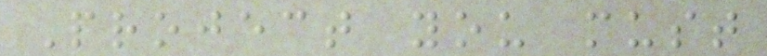Project you must
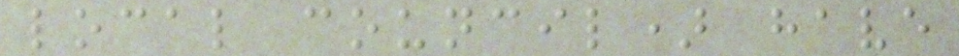local council) have
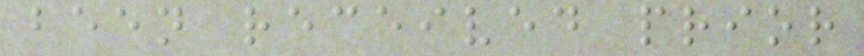been received prior
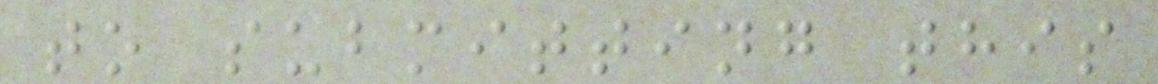to submitting this
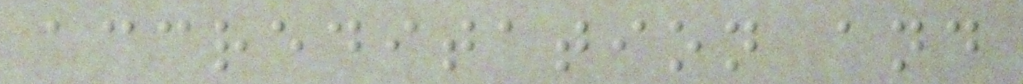accreditation and
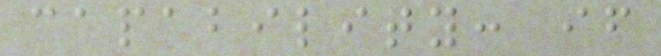capability: if
